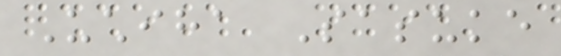Uchiha Sasuke
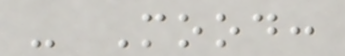- Mood:
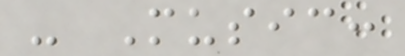- Music:
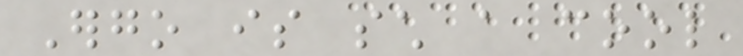Ergo is such a cool
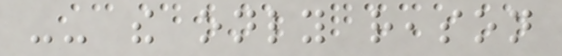-- the only reason
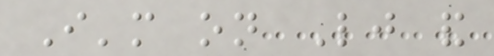I'm on Lj and
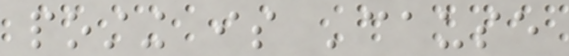posting is 'cause
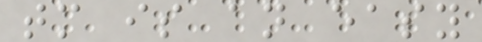tomorrow is an easy
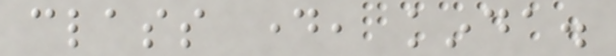class day, kinda.
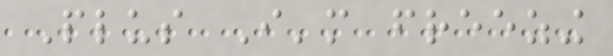Plus I'm freezing
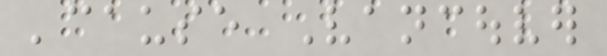'cause Vancouver
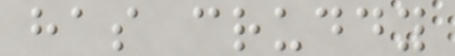has cruddy
